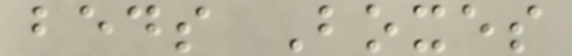beds Boxes
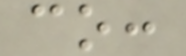co:
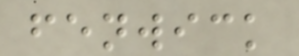fenwick
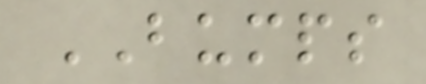BUMPS
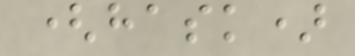(hask)
